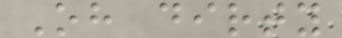Oh dirty
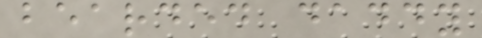bearded daddy
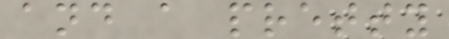and a pretty
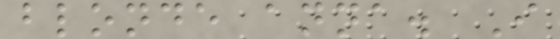blonde anna. I
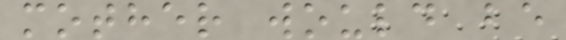mother would be
